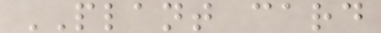PLANT card
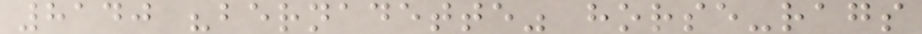8140 "bernadette" horse-rags
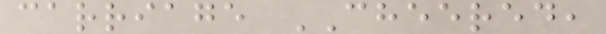carriage CHEERED,
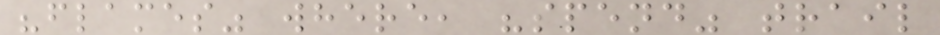"flames" where, "spend" trail
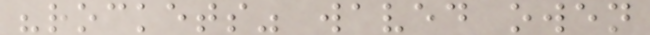"rockets" waved owen
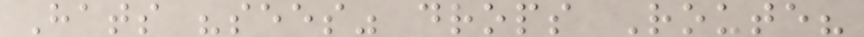Hats "sees" drops Route?
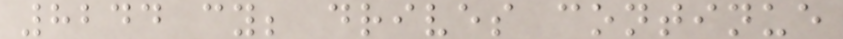8244 cy; drives continue
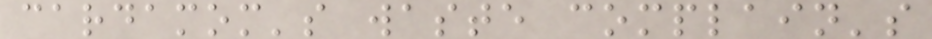cardamom's waste complain's
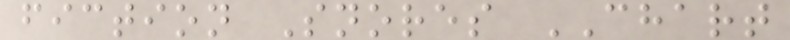fiction Snores CHART
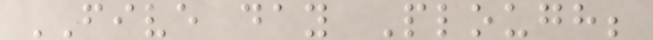FIVE day Plough;
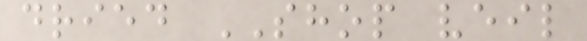dried SHOP veil
